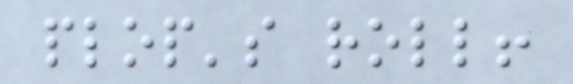plop's roll!
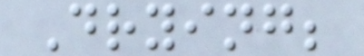Drying;
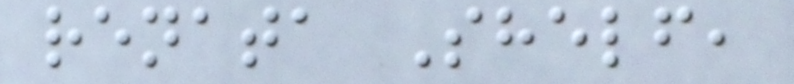renata Shelf,
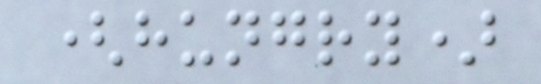(hungry)
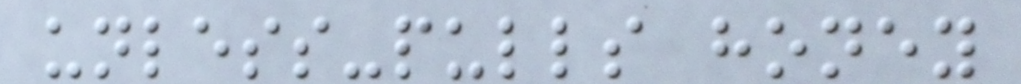unless-pulls honey
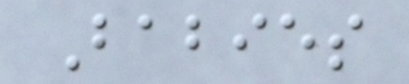Babies
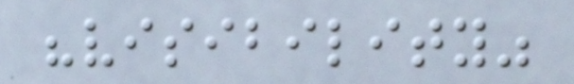"visibility"
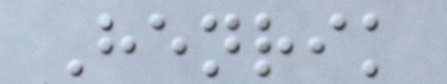Henrik
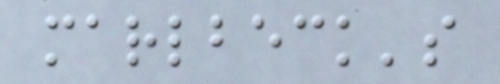marlbeck's
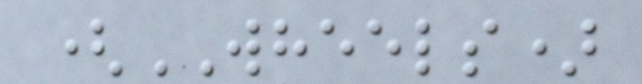(WHEELS)
